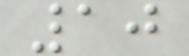10
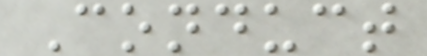Conduct
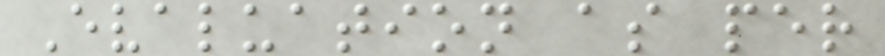Evaluation as per
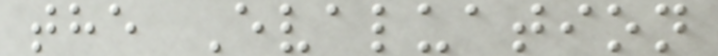the Evaluation
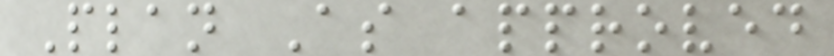Plan As approved
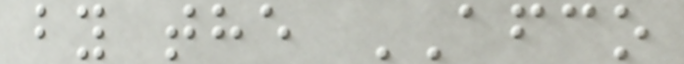by the AFCO
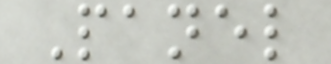Panel
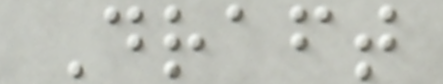Draft
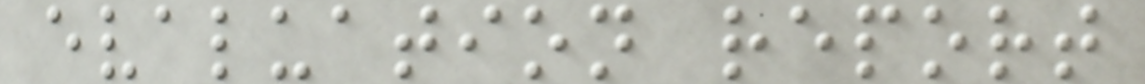evaluation report
